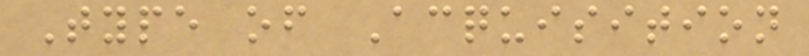Type of Acquisition
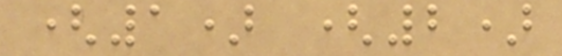(1) (2)
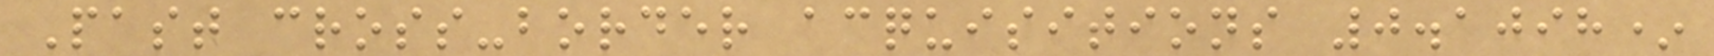Past cross-border acquisitions 0.1098*
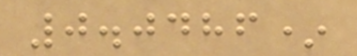0.0486*
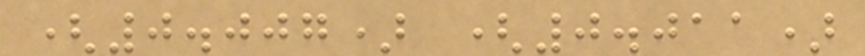(0.007) (0.011)
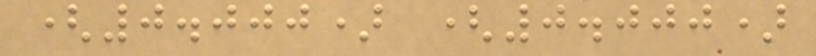(0.000) (0.000)
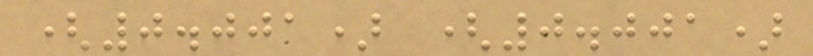(0.001) (0.001)
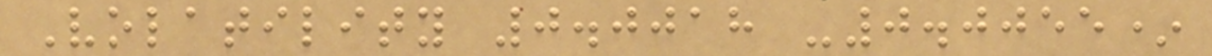Volatility 0.0018 -0.0055*
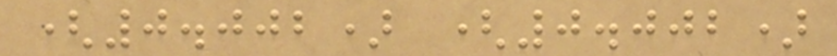(0.002) (0.002)
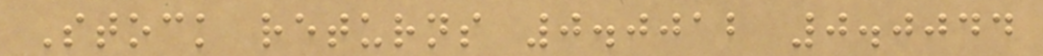Stock returns 0.0012 0.0044
